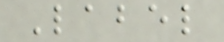Label
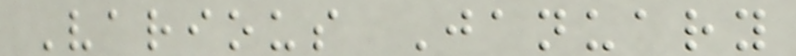Various January
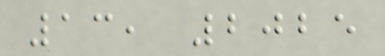13, 2025
